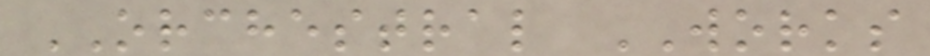ORCHESTRAL WORKS
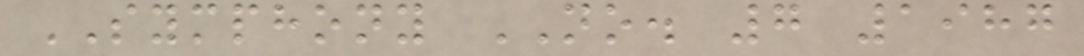SYMPHONY NO. 7 1987
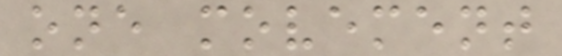one movement
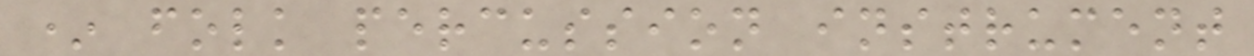* folk percussion instrument
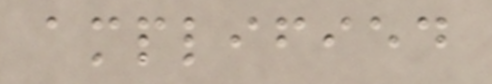amplified
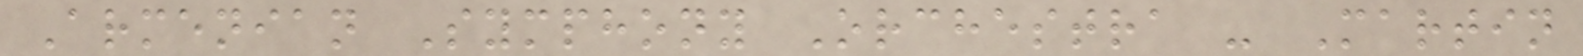Armenian Symphony Orchestra - Martin
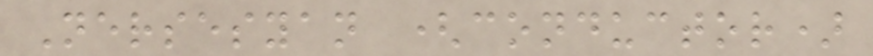Nersesyan (conductor)
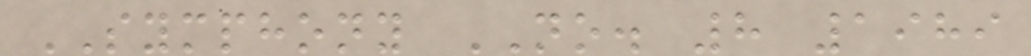SYMPHONY NO. 8 1989
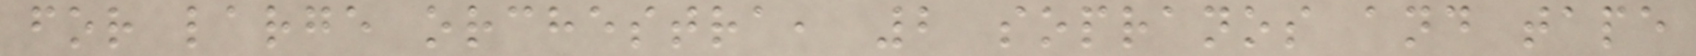for large orchestra, 2 sopranos and tape
